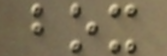box
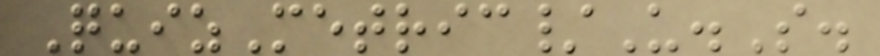QuizMetric/U.S.
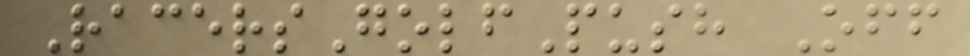RacersGolfPush Off
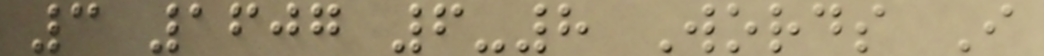3 1607 6-8 Words I
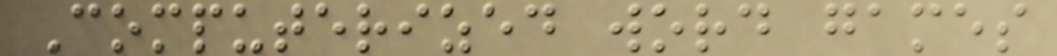Computerized word games
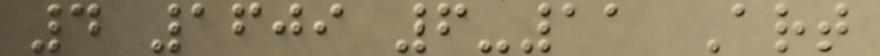4 1609 6-11 Art
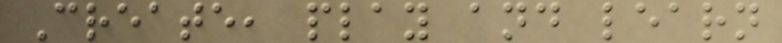Create, play and learn
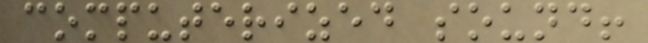computerized sound!
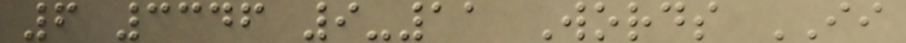6 3346 9-11 Words II
